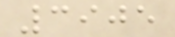3905
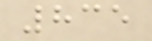835
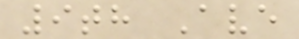9th Ave
